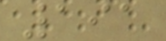191
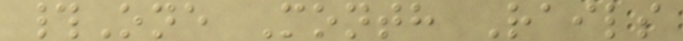#One Month Rails
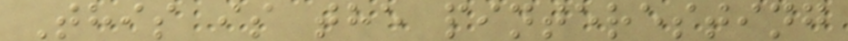This is the pinteresting
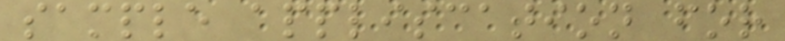sample appliscation for
